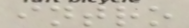intro
